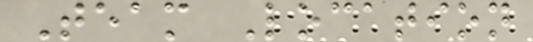Team Location
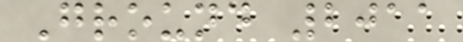Ground 2011
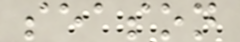season
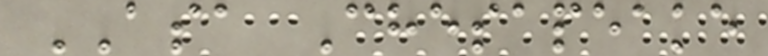ASA Chesapeake
